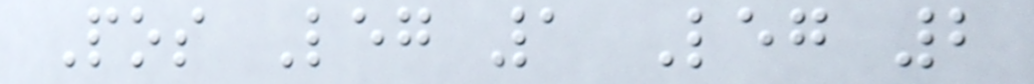Pos Leg 1 Leg 2
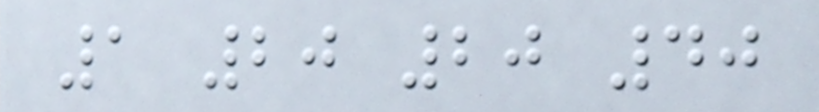1 20 20 40
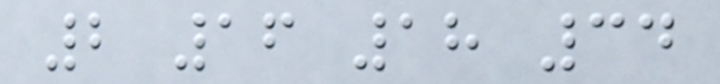2 16 18 34
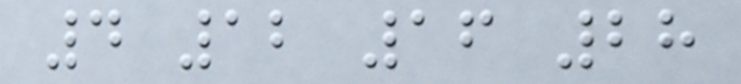4 12 16 28
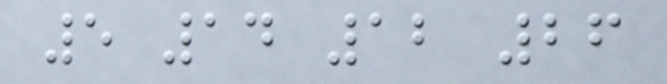5 14 12 26
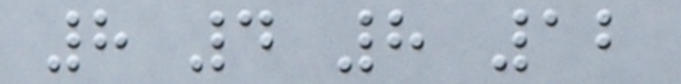8 4 8 12
